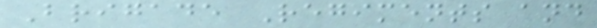Brigade Regiments and
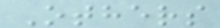Others
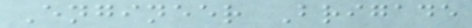Engineer Brigade
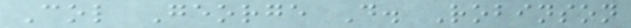Col George D. Robinson
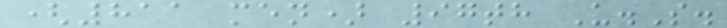(811 men) 97th U.S.
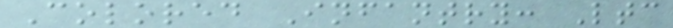Colored Infantry: Ltc
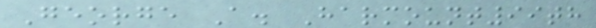George A. Harmount99th
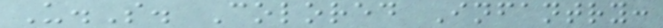U.S. Colored Infantry:
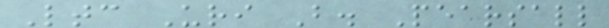Ltc Uri B. Pearsall
